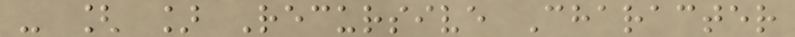- [ ] Recursive Character
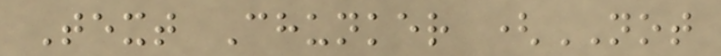Text Chunker (NOT
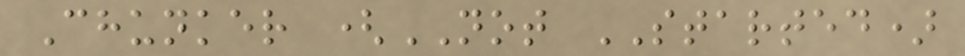Chunker (NOT STARTED)
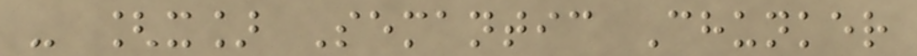- [x] Semantic Chunker
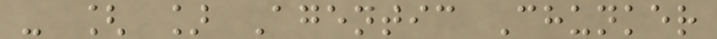- [ ] Agentic Chunker
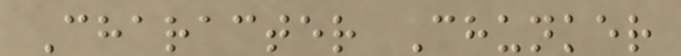Character Chunker
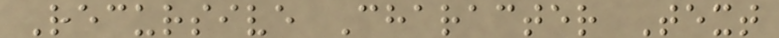Recursive Character Text
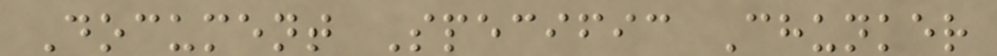Document Specific Chunker
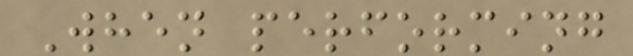When performing
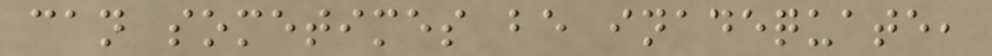can sometimes be inadequate,
